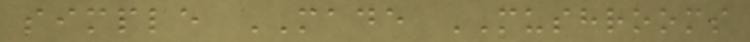simple MADE MUSHROOMS
